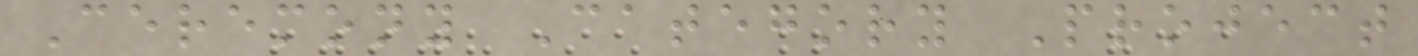Ceremony Category Project
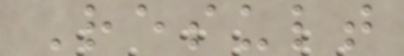Result
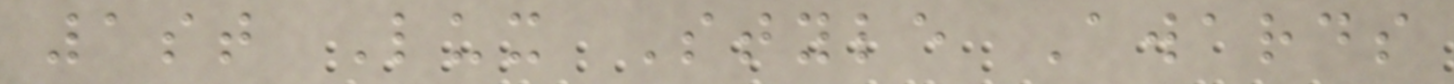1st Lux Style Awards
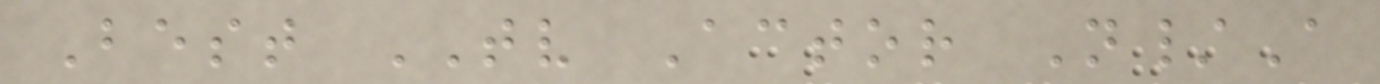Best TV Actor N/A
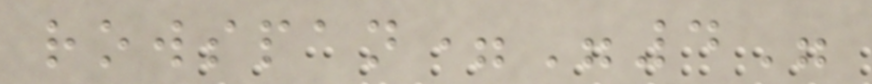rowspan="4"
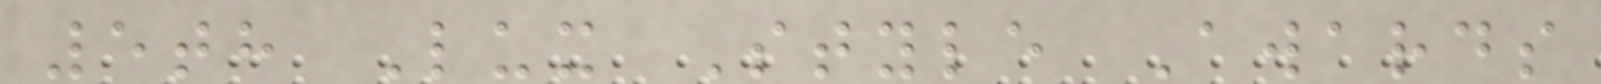5th Lux Style Awards
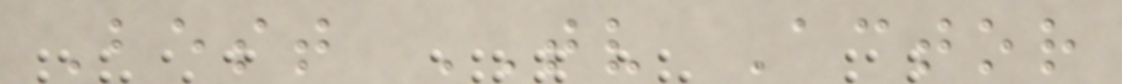Best TV Actor
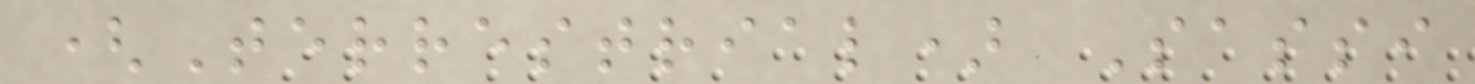(Terrestrial) Sassi
